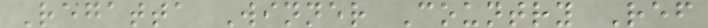Regatta Winner Country Ref
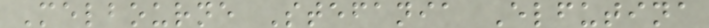Melbourne Stefania Elfutina
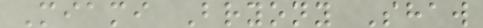Miami Bryony Shaw
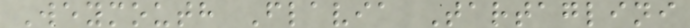Weymouth Flavia Tartaglini
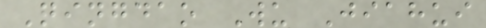Qingdao Wu Jiahui
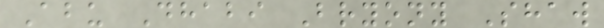Abu Dhabi Bryony Shaw
